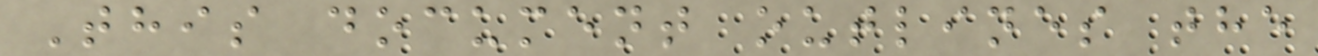This document outlines the
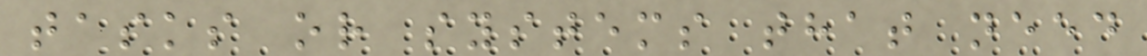tasks or systems that need
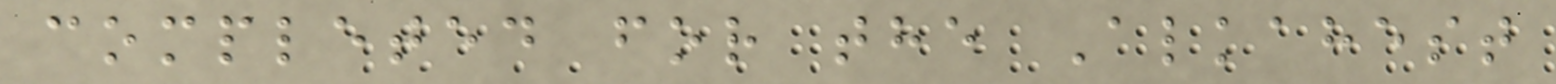completed for the Alkahest
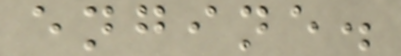engine.
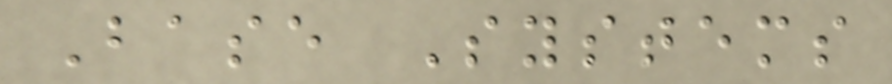Base Systems
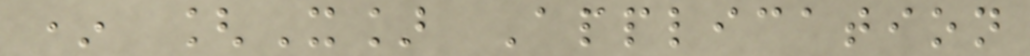* [X] Application
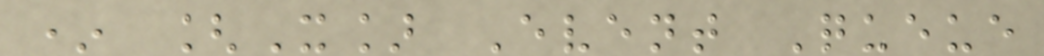* [X] Event Queue
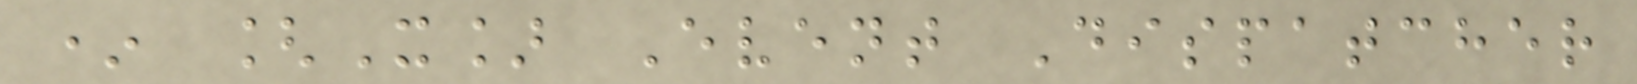* [X] Event Dispatcher
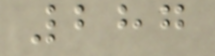287
